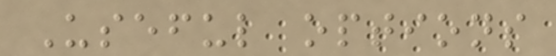Useful options
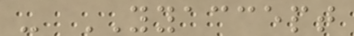- YYACCEPT
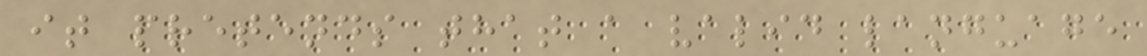it pretends that a valid language
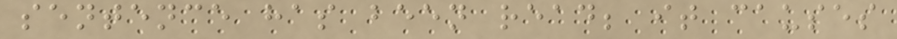sentence has been read; it causes
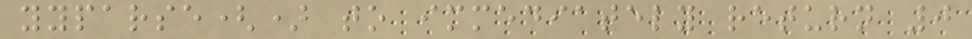yyparse() to immediately return 0
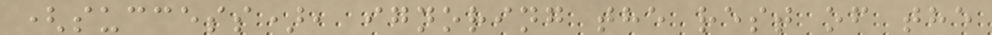(success), ignoring the rest of the
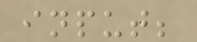input;
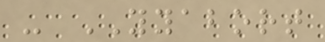- YYABORT
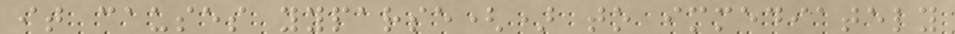it causes yyparse() to immediately
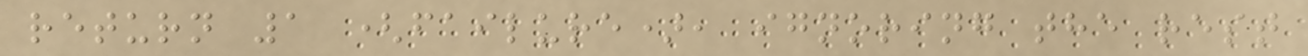return 1 (failure), ignoring the rest
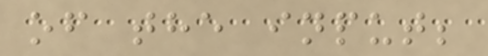of the input;
